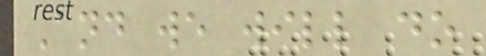And we will do
